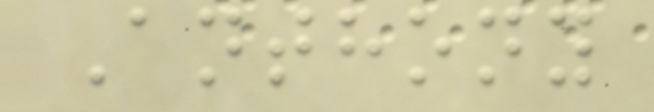Anthony
